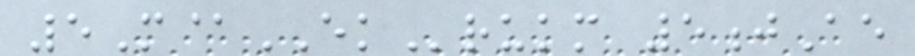5M@EKrukm 5jAe
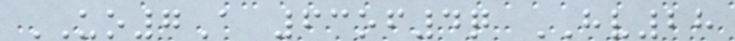UO7A 63of4q HV28
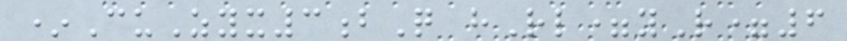*CuZyx3bQ hRl=yR=6
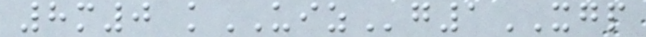8m0 kUIZg1XGP
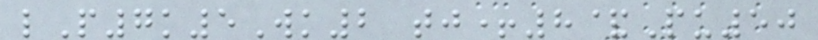lP7k5Wk2 tj+8&Pu50
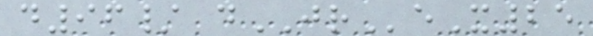d96/ dJReX25
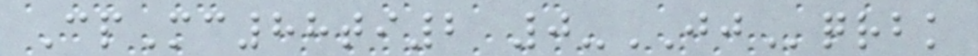CpMc88ti2 0-JJqrbk
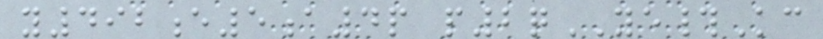y492e5a4p p2qYE#Kc
